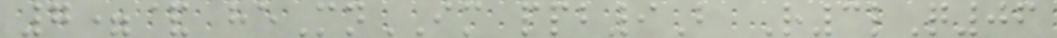7=& heMnIM ppb9B R3lQ06
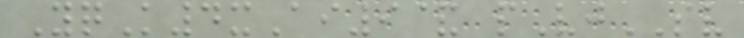YqK4xAi9& pVjSV
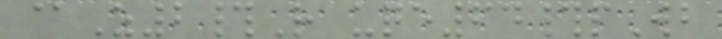@Z2#R uqe64#pWb
